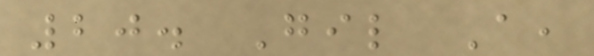20. Gil A,
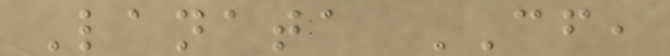Lanata CF,
